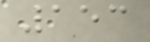153
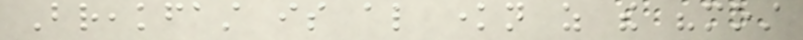Breakfast is also known as the "most
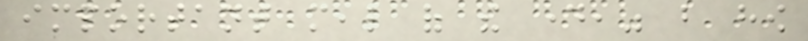important meal of the day," but how
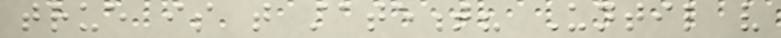true is that statement? Until very
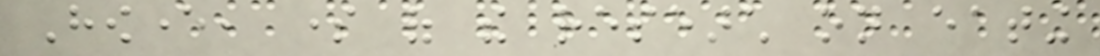However, some of the research on eating
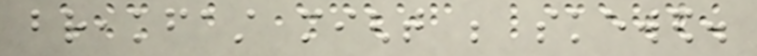breakfast might be skewed.
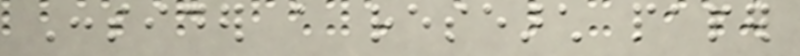Consider a research paper
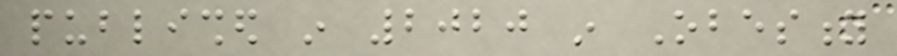published in 2020 in Obesity
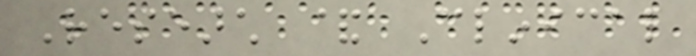Research & Clinical
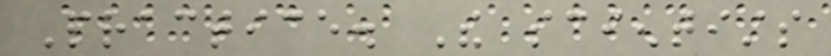Practice. The scientists
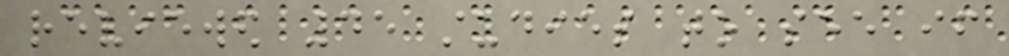reviewed 45 studies to see if
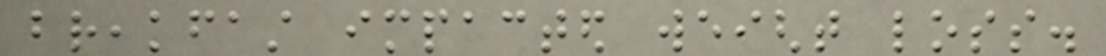breakfast impacted weight loss.
